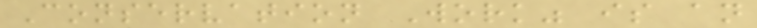Conservation Work" is an
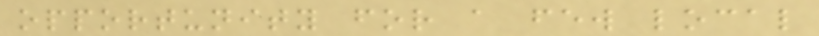opportunity for a few local
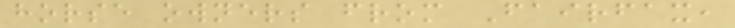horse owners from Fairfax,
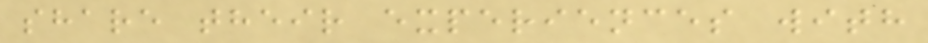share their experiences with
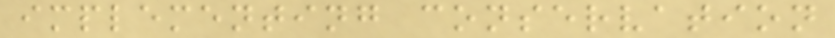implementing conservation
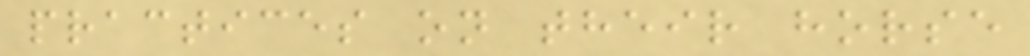practices on their horse
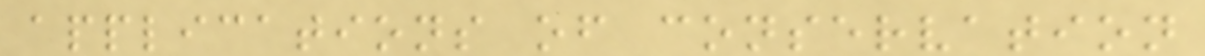applications of conservation
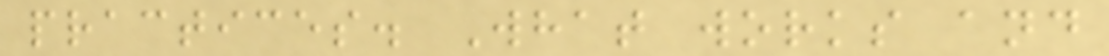practices. What works and
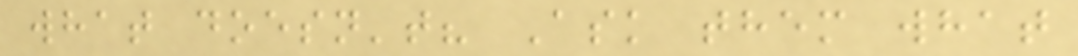what doesn't? Ask them what
